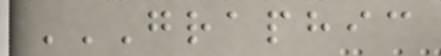GRAPHIC
